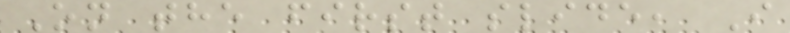On the first slide, I
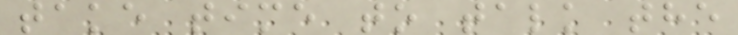take time to talk the
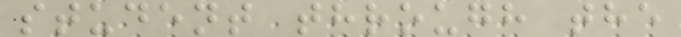student through the
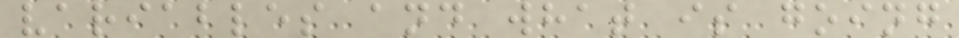variables and what is going
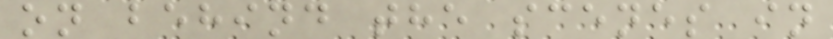on behind the scenes in
